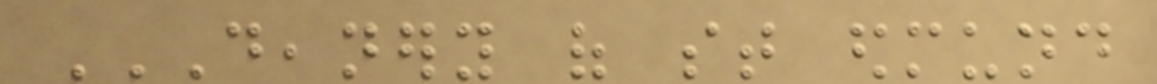DEANERY OF ST EDMUND
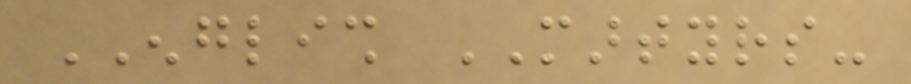ENGLISH MARTYRS-
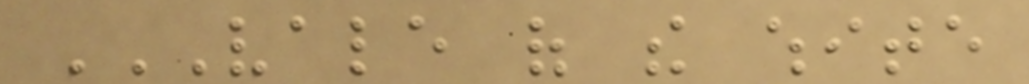VALE OF THE WHITE
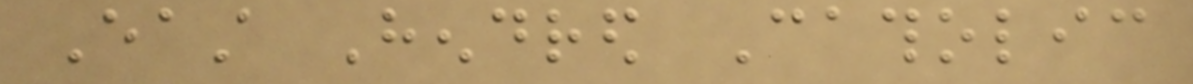East Hendred Catholic
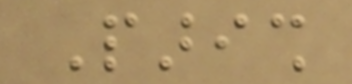Parish
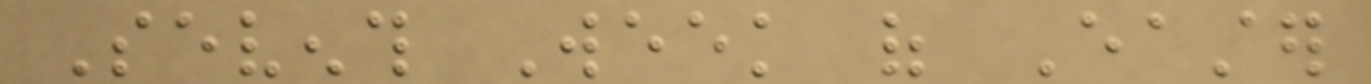Seventh Week of Easter
